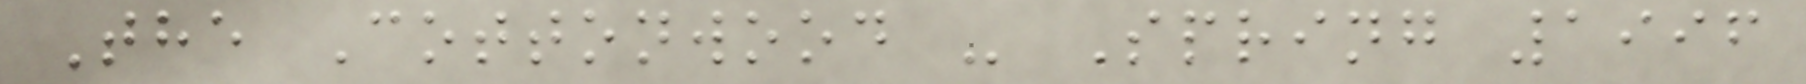The Cottonwood - Spring 1996
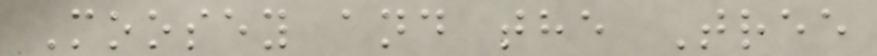Moosey and the Tree
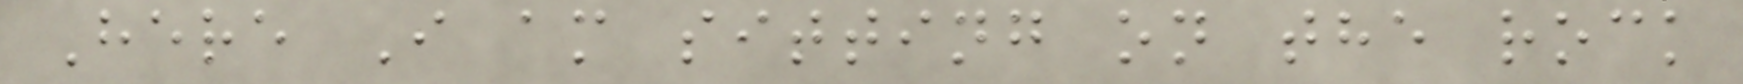Here I am sitting on the rock
